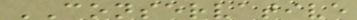CONSERVATIVE
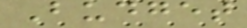Budget
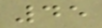45
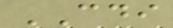CDI
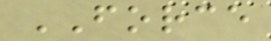FORCE
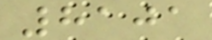8101
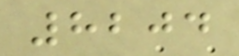8204
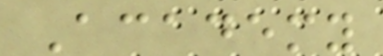Academy
